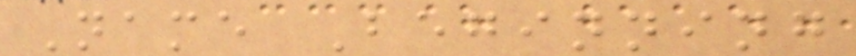Name Beginning
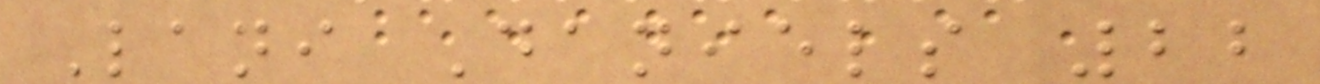Lani Daniels 22
